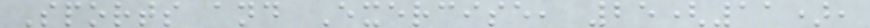Sports and Exercise, 25(11),
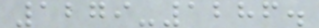1279-1286.
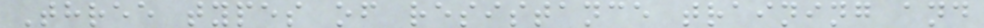Three types of resistance training and
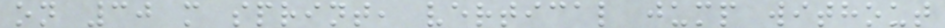on 30 m sprint, vertical jump without
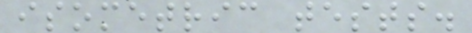isometric tests.
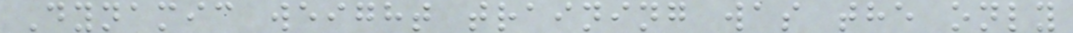Dynamic weight training was the only
